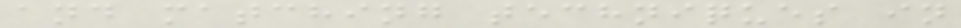and matching techniques in
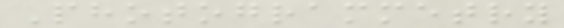Photogrammetry
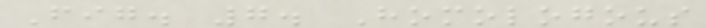Fig. 7. Homologous
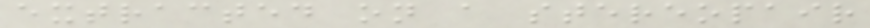extracted on a stereopair
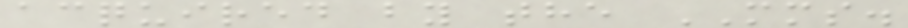acquired by the MMS.
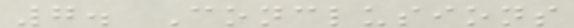7. Conclusions
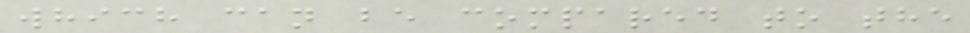which can be compared to the
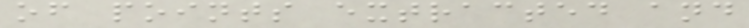of points extracted and
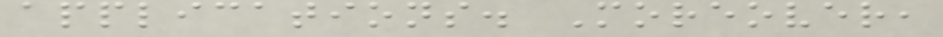applications. Moreover,
